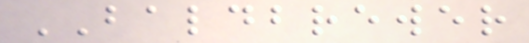BALDBREWER
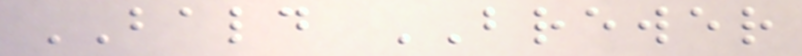BALD BREWER
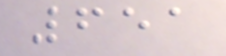651
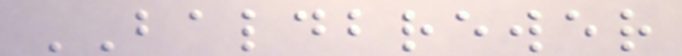BALDBREWER
